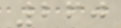260
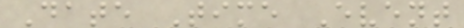Date Time Event
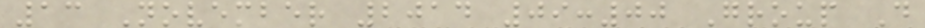13 November 2014 09:00 Group D
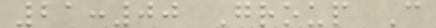21:00 Group C
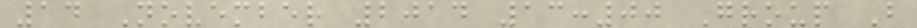14 November 2014 13:00 Group B
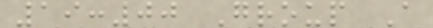19:00 Group A
